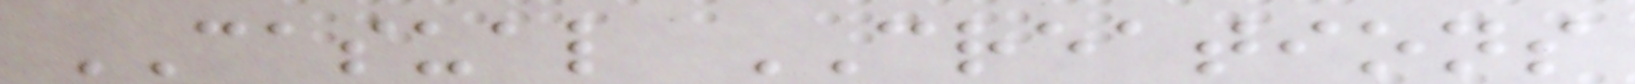CASUAL CREATIONS
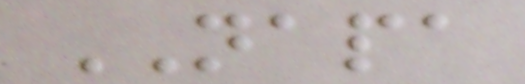NAPA
